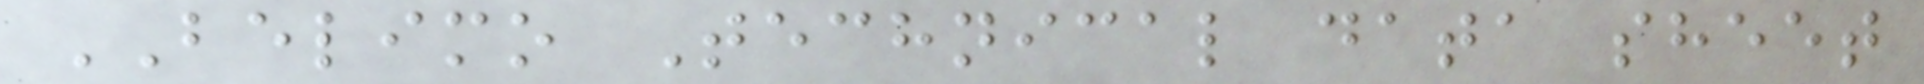BELIMO Technical data sheet
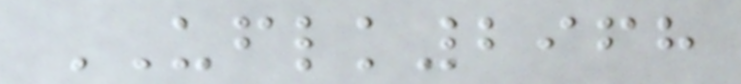UFLK2968
